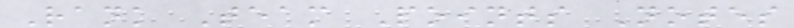Rank Team Points Notes
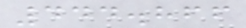444.866
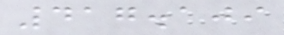417.109
